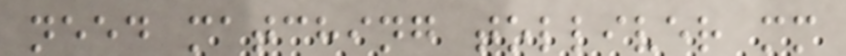need matching tolliver mm
